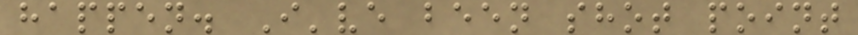happen. I've been shot point
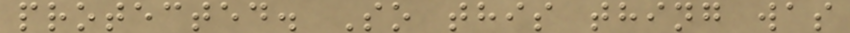protected. So this thing was
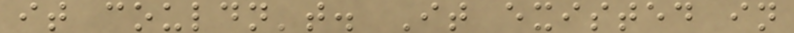it couldn't. It existed in
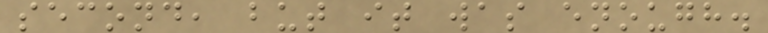second, but it was enough.
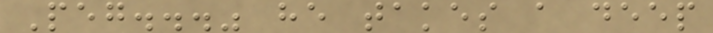Peg..." he takes a deep
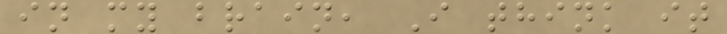in my brain, I think it
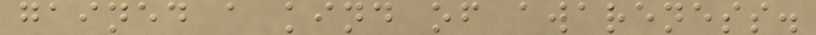gained a kind of awareness.
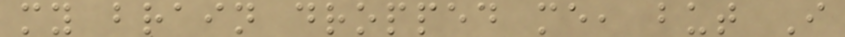my brain dropped me, but I
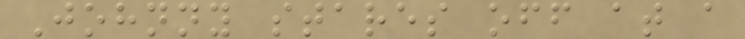Johnny stares off at a
